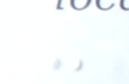-
